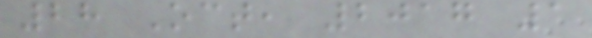28 Oct, 2017 1
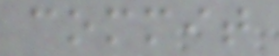commit
